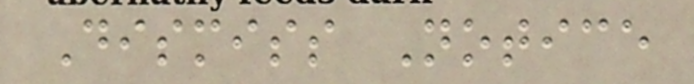Dismiss Notice
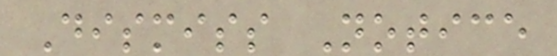Dismiss Notice
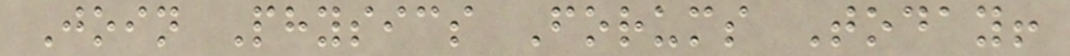Join Physics Forums Today!
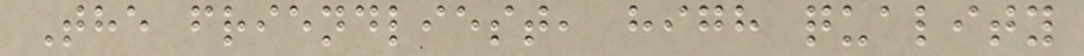The friendliest, high quality
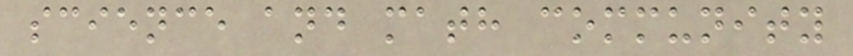science and math community
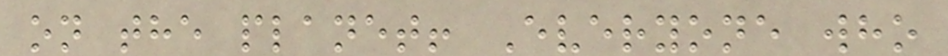on the planet! Everyone who
